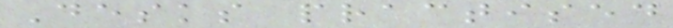Desks practised
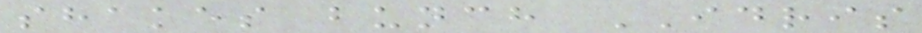shakes bunch IDRIS
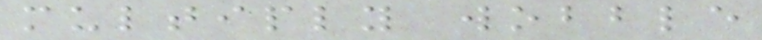multiply wobble
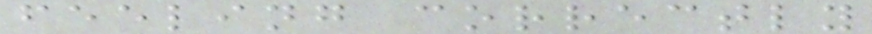feeling correctly
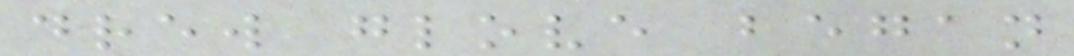drew glove began
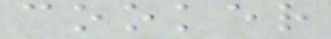cooker
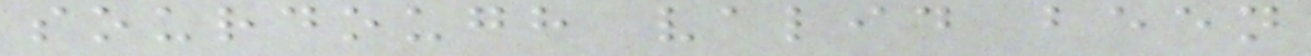sourdough valid been
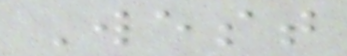West
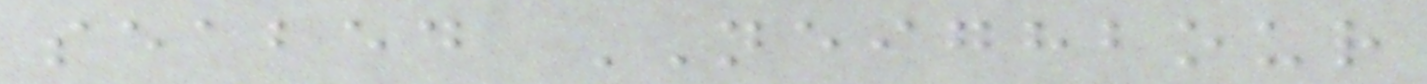seabed NEIGHBOUR
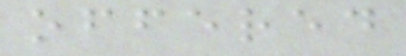offered
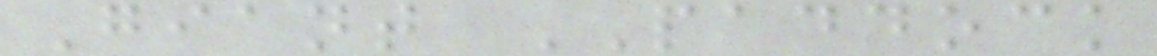Giant PADDOCK
